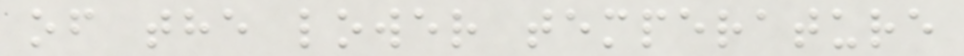of the lower temperature
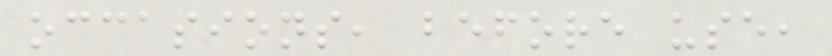occasions, before use,
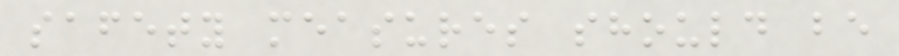safety measures should be
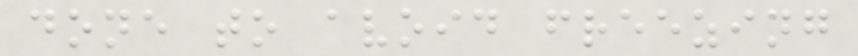done to avoid freezing
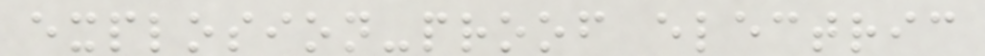explosion-proof electric
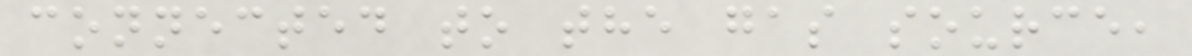connected to the gas source,
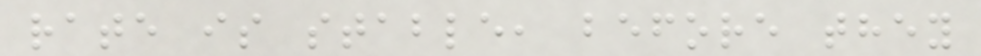rate is stable, before they
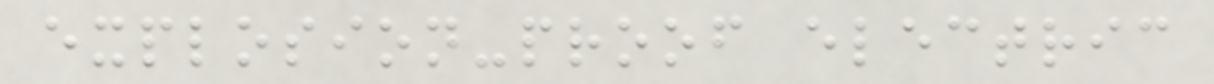explosion-proof electric
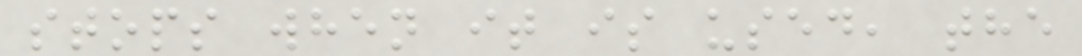stops when it is used, the
